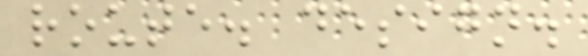route. design.
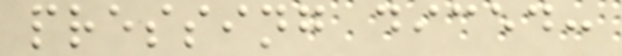pressing diced:
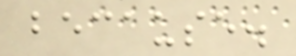because.
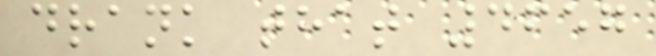drank that 4657
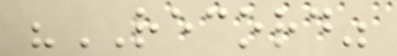"RECORD"
